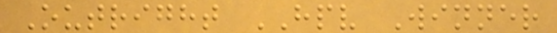Outright HPV Winner
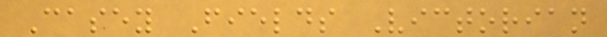Casey Fields Victorian
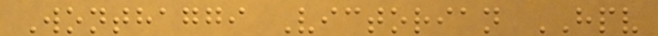Wonthaggi Victorian HPV
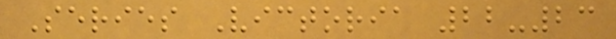Series Victoria 22-23
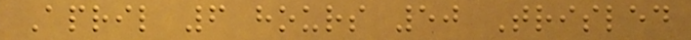April 6 hours 50 Trisled
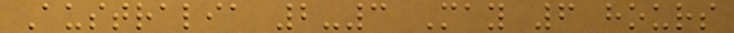Australia 2-3 May 6 hours
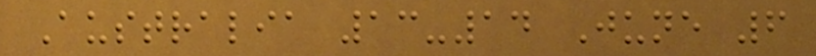Australia 13-14 June 6
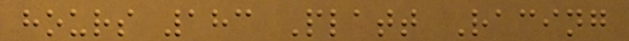hours 183 Platt Racing
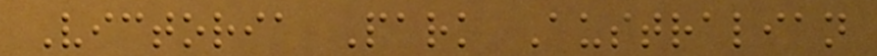Victoria Park Australian
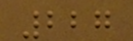227
